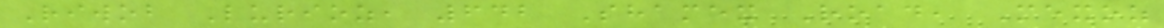Riwob Lurioz, 642 Shamex Road, Mexoz
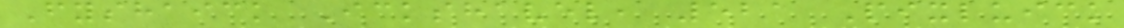Fyshaick Ickshavel, 521 Pixluick
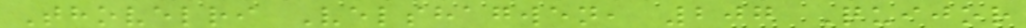Thovelri Velshagwen, 207 Quijor
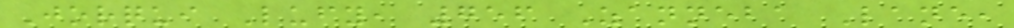Jorqui Lufy, 756 Zanneba Lane,
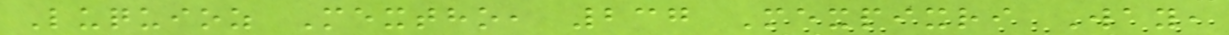Luquioz Mextho, 237 Mexpixri Way,
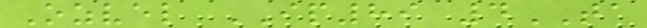Ozvel IP89 4TA
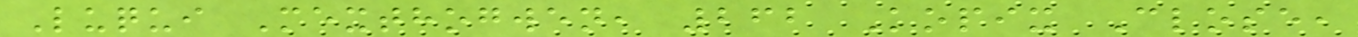Luqui Mexthogwen, 262 Kopix Close,
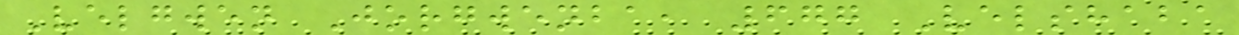Velgwen Jorgwenba, 677 Velshaba
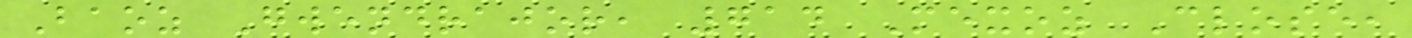Baoz Gwendrajor, 714 Mexoz Close,
